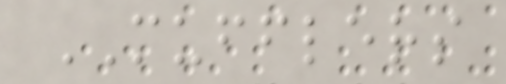MUFFLERS
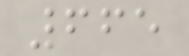665
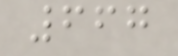667
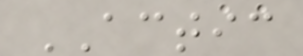ACTIC
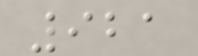921
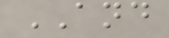AND
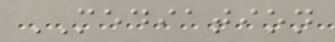MEDIATION
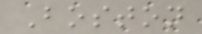Boston
